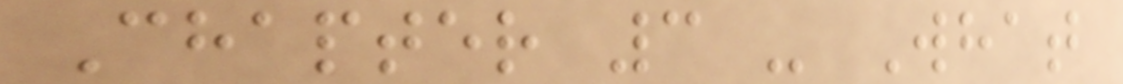Chapter 3 - What
